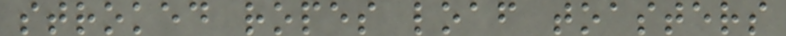stroked ropes loaf toasters
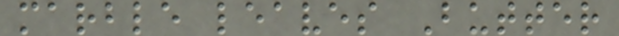marble leaves Butter
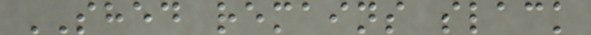SHED remains slack
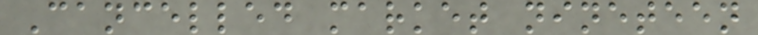Cancelled market nineteen
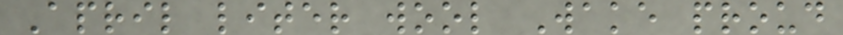April liter wool Wake proud
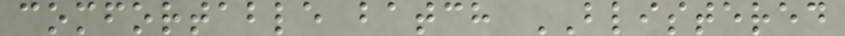comfortable batch BLISTERED
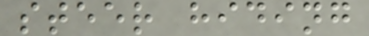steer hiding
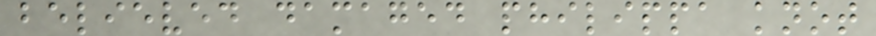believed damaged philippa knot
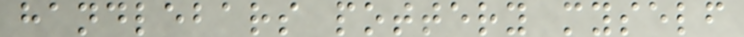handlebars pottery myself
